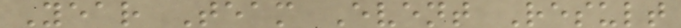Year Team Event Result
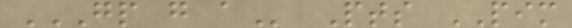GP G A Pts PIM
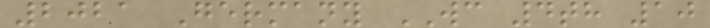2021 Germany WC 4th 10
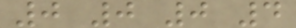0 0 0 4
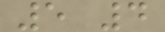5 4
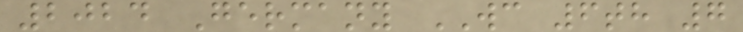2024 Germany WC 6th 7
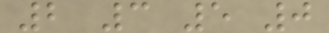2 3 5 0
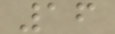16
